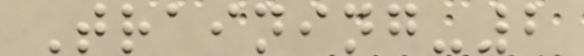Training-2
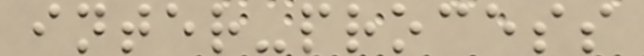inter-process
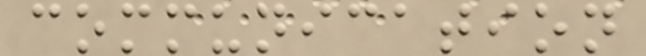communication
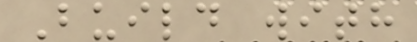Build with
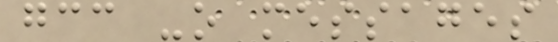gcc -o messages
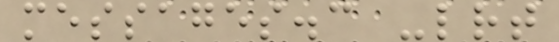messages.c -lrt
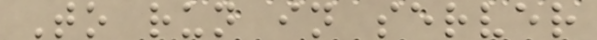To run in server
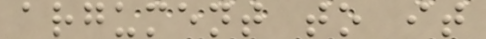argument to it
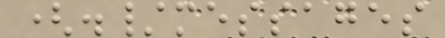(./messages
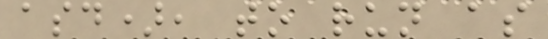asd), to run as
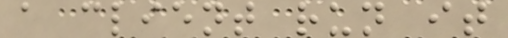a client run it
